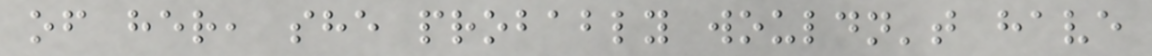of her, she probably wouldn't have
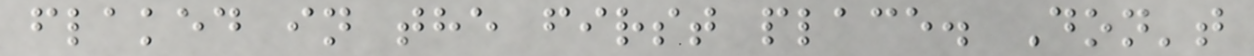flaked in the first place. Don't
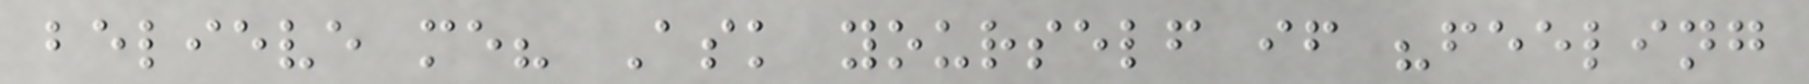believe me? Ask yourself if "feeling
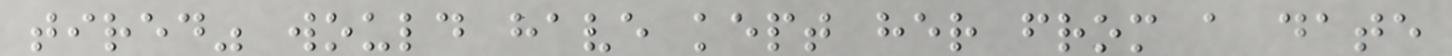tired" would have kept her from a date
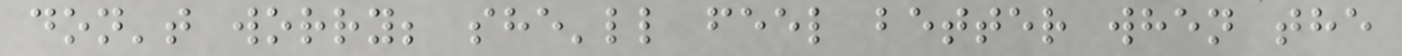don't worry; she'll feel better when the
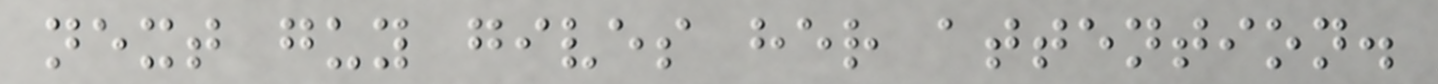next guy gives her attention.
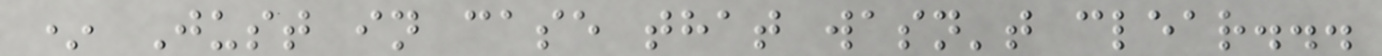* Just in case that wasn't clear...
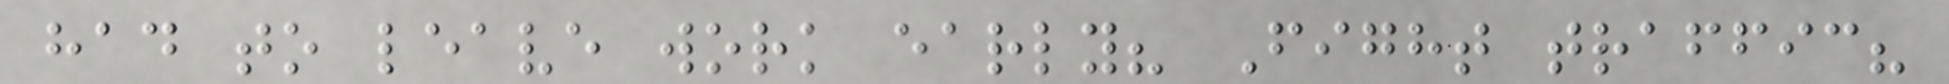had to leave work early? Fight traffic?
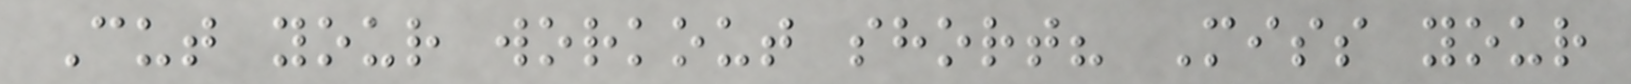Cut your workout short? Miss your
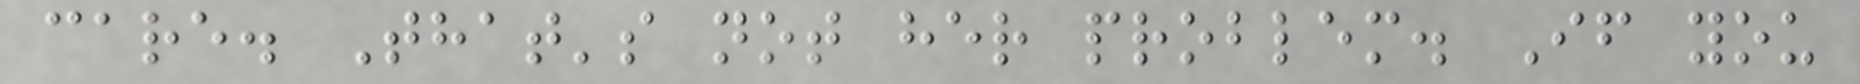care. That's not her problem. If you
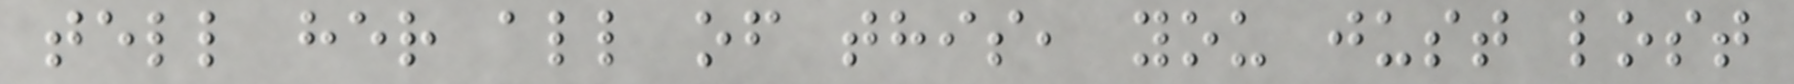tell her all of this, you just lost
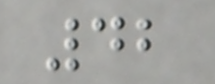42
